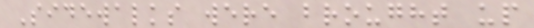Sidewalks were brought up
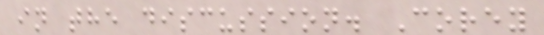in the discussion. Corey
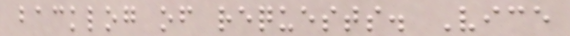backlog of requests. Vice
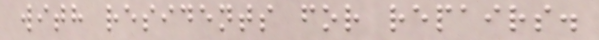with residents for repairs.
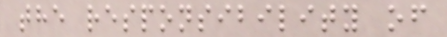the responsibility of
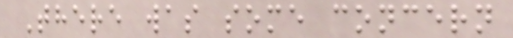There was some concern
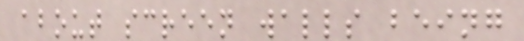about screen walls being
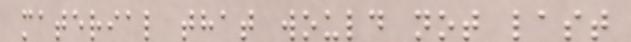material that would not last
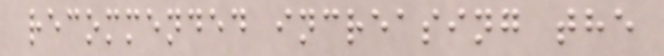recommended increasing the
